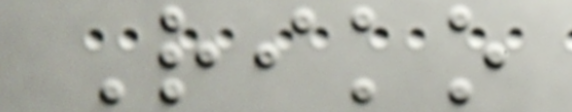Riko
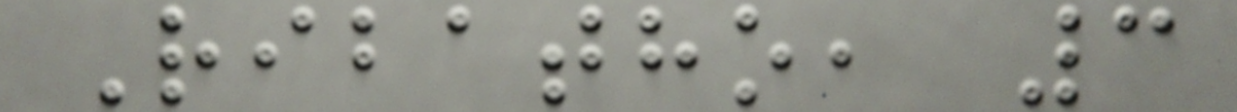Ribatho, 3
